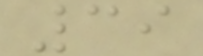39
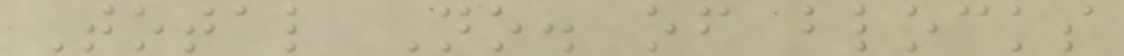Total No. of blocks
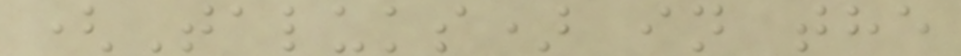(Taluks) in the
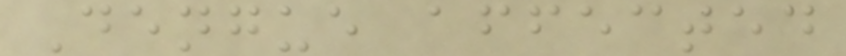Dengue affected
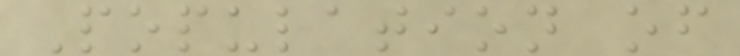Population of
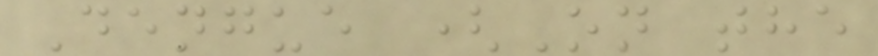Dengue (On the
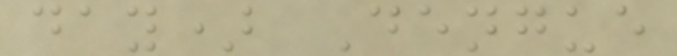day) Dengue
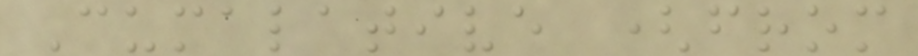Cumalative (from
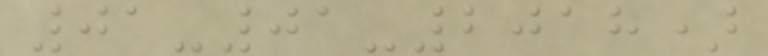01-01-2018)
